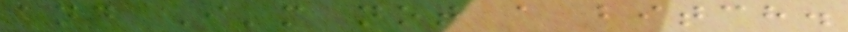and I'm not a bitch.
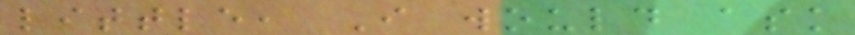little, I would ask
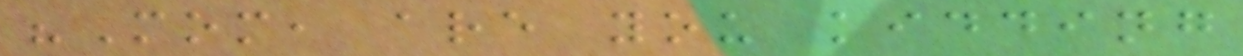"Mom, are you kidding
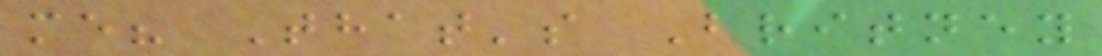me? That's Britney
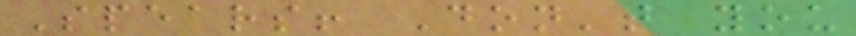Spears! Don't you
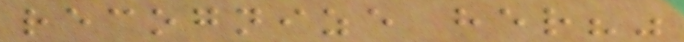recognize her?"
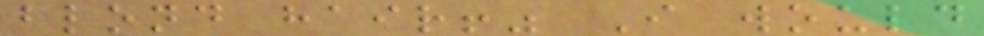blond hair!" I would
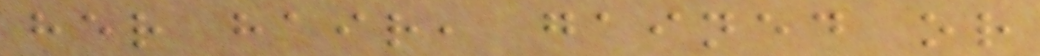her hair, gained or
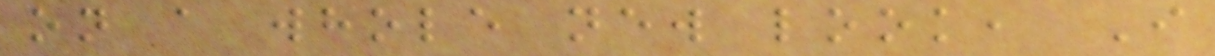on a whole new look, I
